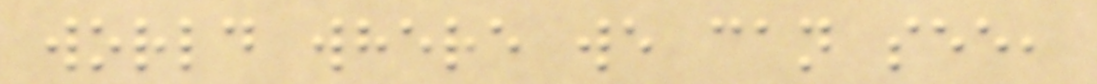world where we can see,
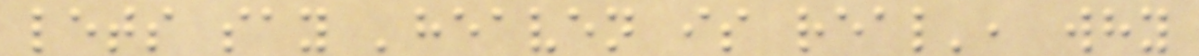lets say 'heaven is real', why
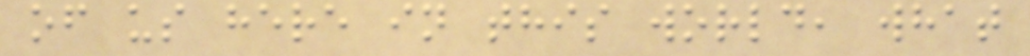of us here in this world, what
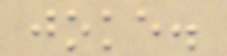joke.
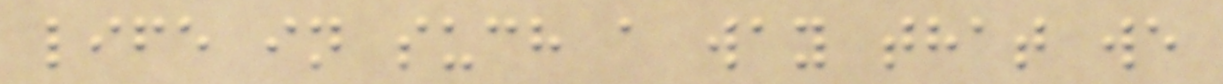life in such a way that we
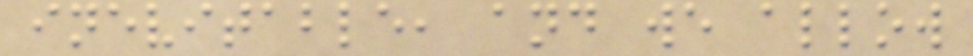inevitable, and we allow
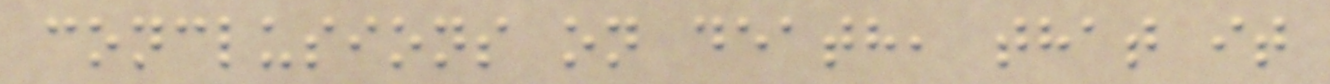conclusions on death, that it
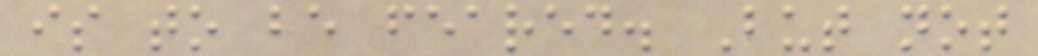is to be feared. But not
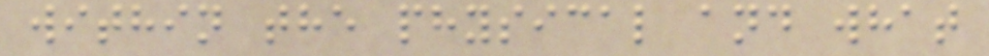within the physical and what
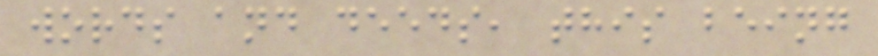words and deeds, this being
